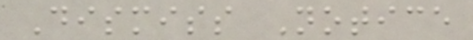Dismiss Notice
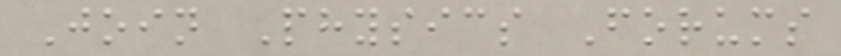Join Physics Forums
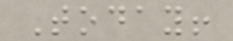Today!
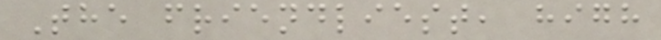The friendliest, high
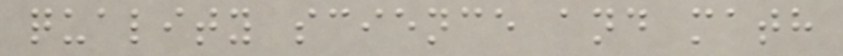quality science and math
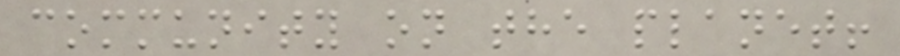community on the planet!
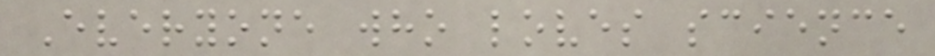Everyone who loves science
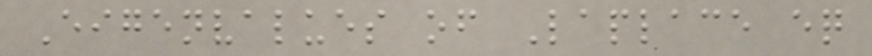Eigenvalues of Laplace eq
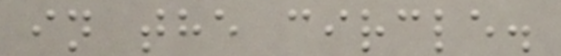in the circle.
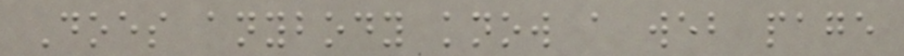Does anybody know a web page
